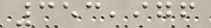353,976
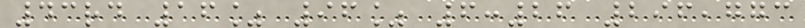43rd 16% 96% 6:26 296,773
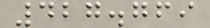427.769
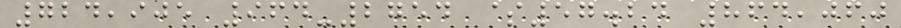724,905 964-2754 $57.24 864,060
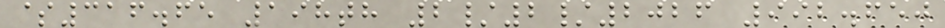$316.65 198th 2/2/2026 992.650
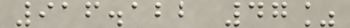916.122 47%
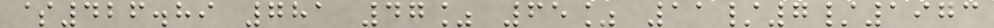$426.89 781 47% 65% 11/7/1973
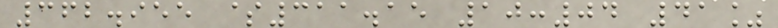362.955 $311.15 10:04 41%
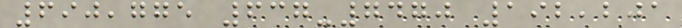690,775 637-7470 192,201
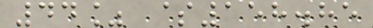44% $158.85
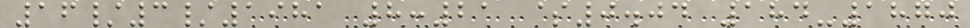16/3/1981 8:21 $0.04 184-1870
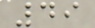49
